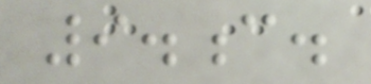9.c.
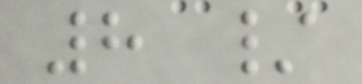8 /
